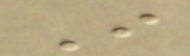I
